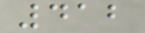412
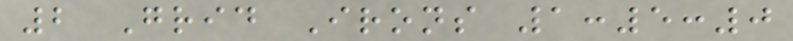2 Grid Irons 1:5:0
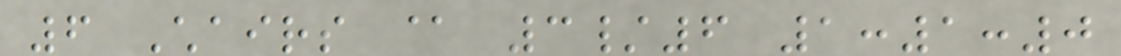6 Chairs @ 3/6 1:1:0
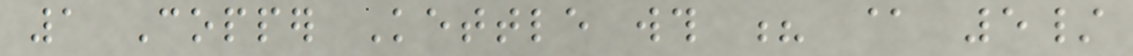1 Copper Kettle wth ? @ 5/
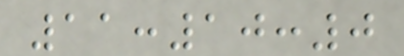11:10:0
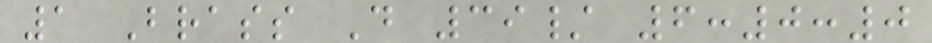1 Brass Do 39/ 6:0:0
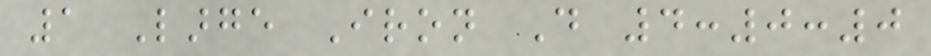1 Large Iron Do 4:0:0
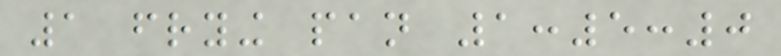1 frying pan 1:5:0
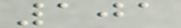101
